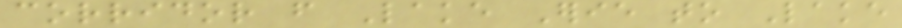corridor from Lake Erie to Lake
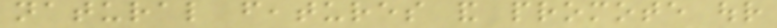natural features and promote our
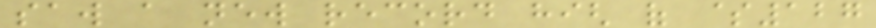saw a new record high of $127
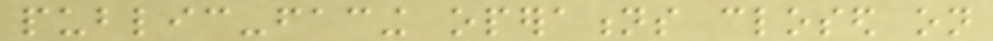public-facing operations closed on
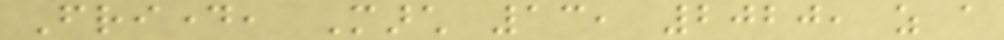Friday, March 13, 2020, as a
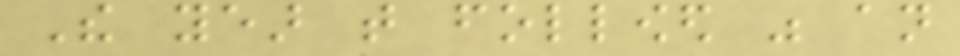The year that followed was an
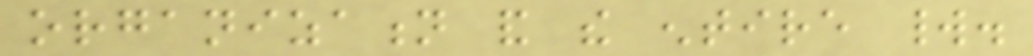organization and the entire world.
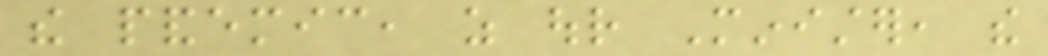the pandemic, as our Minister, the
